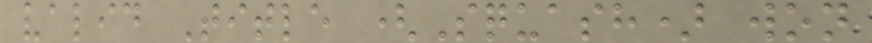valid Title (Squash) won
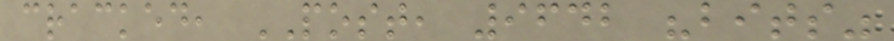cracked, POST, 9642 "bits"
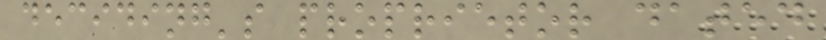deciding's proprietor dated
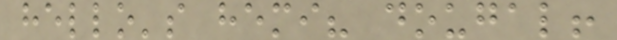hello's hemi? dougal!
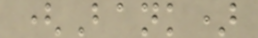(Bank)
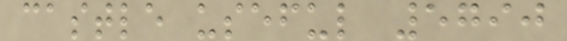castle useful 5790
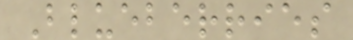Blueberries
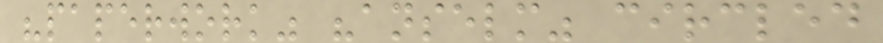"paperwork" "anselm" circled
